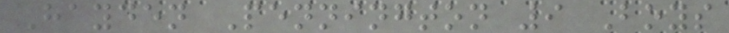Hayden Pennington 9 Boys
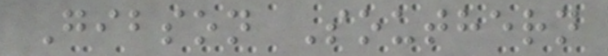Gibson Southern
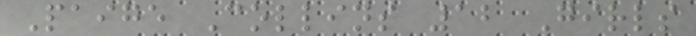Paige Collins 12 Girls
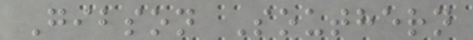Gibson Southern
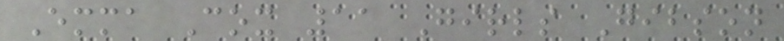Emma Cox 11 Girls Gibson
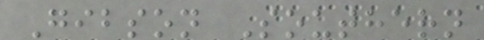Gibson Southern
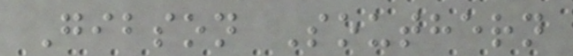Gibson Southern
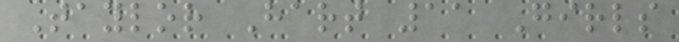Taylor Hart 11 Girls
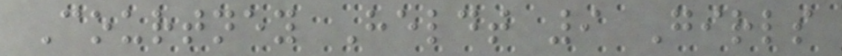Courtney Heldt 9 Girls
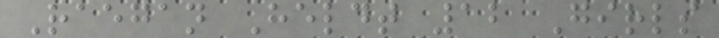Raegan Heldt 12 Girls
